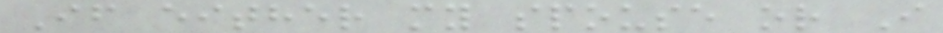If either my spouse or I
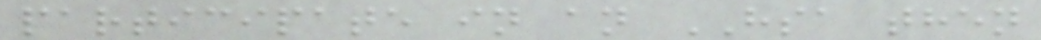participate in an HSA then
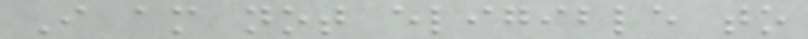I am not eligible to
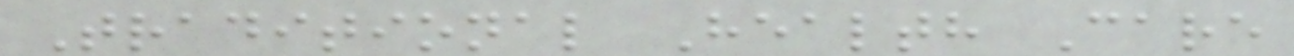Traditional Health Care
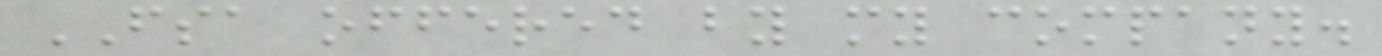FSA offered by my company.
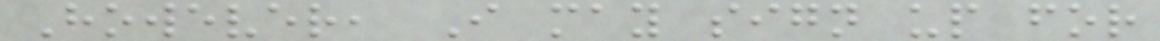However, I may sign up for
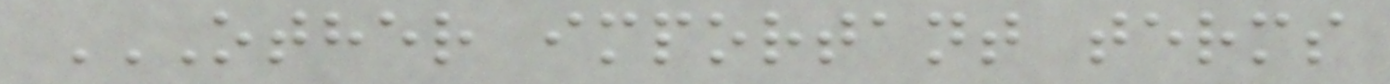OTHER IMPORTANT TERMS
